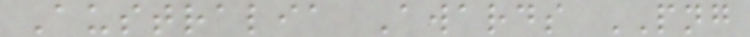Australia Awards PNG
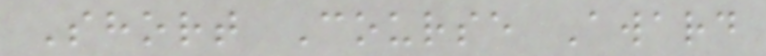Short Course Award
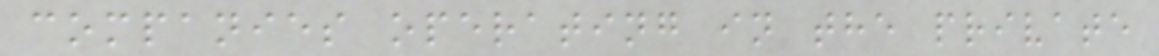companies operating in the private
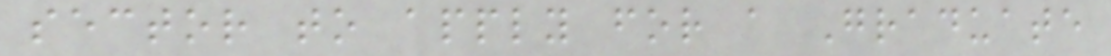sector to apply for a Graduate
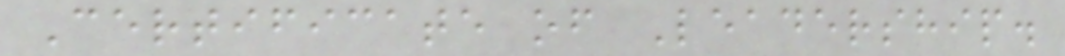Certificate of Leadership.
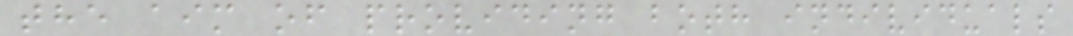the aim of providing both individuals
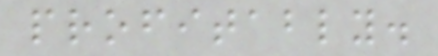profitably.
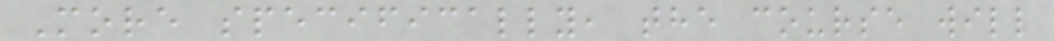More specifically, the course will
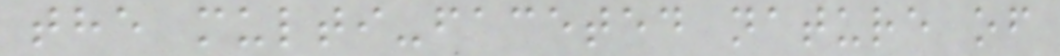the multi-faceted nature of
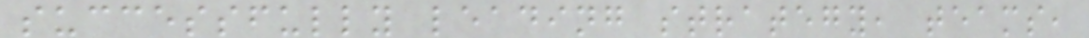successfully leading strategy, teams,
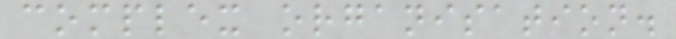complex organisation.
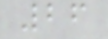26
